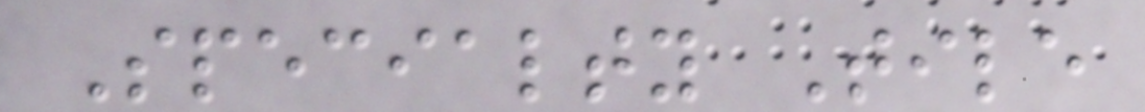Specialty Tile
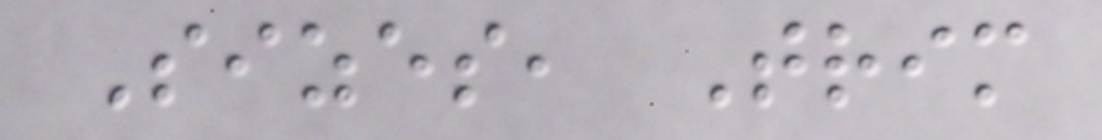Sizes, Trim
